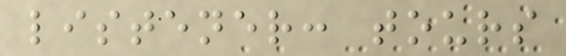listener: tours
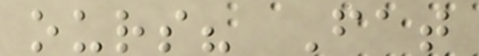ours? Fat
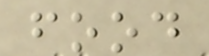food
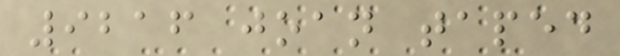9216 joan taped
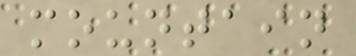mountain
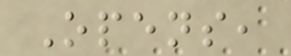Opens,
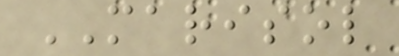MARISOL
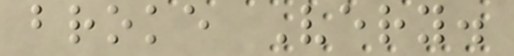broke Very.
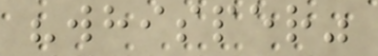"whisper"
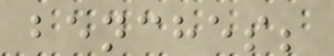benches;
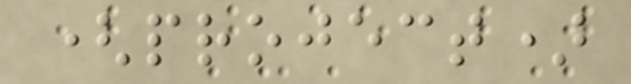(project)
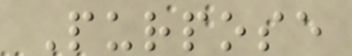Purpose
